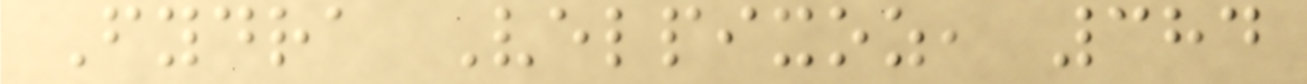Fydra Velpixoz, 384
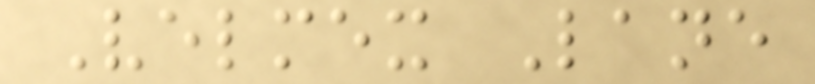Velmex Lane
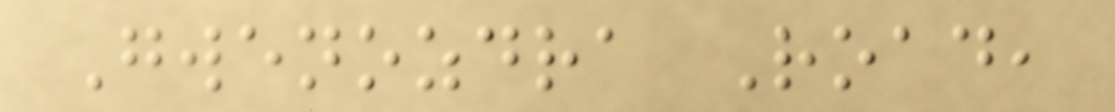Gwenozdra Road,
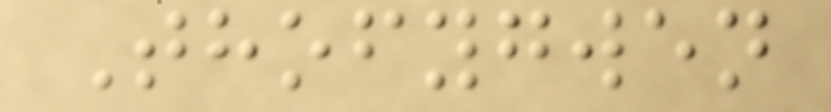Thofygwen
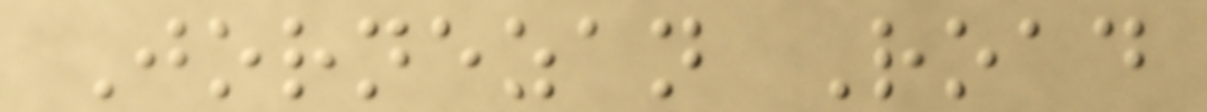Jornezan Road
